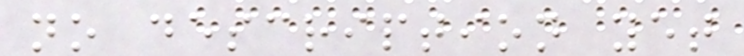no description yet
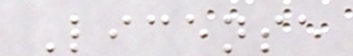License
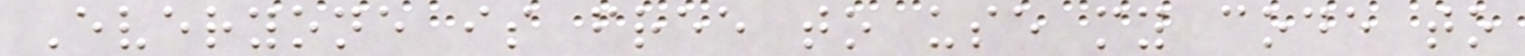Everyone is free to use my code to
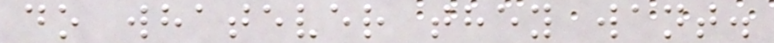do whatever they want.
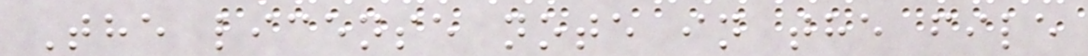The license note in the file
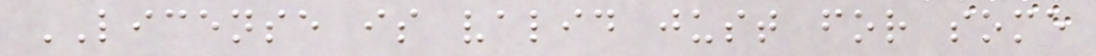LICENSE is valid just for some
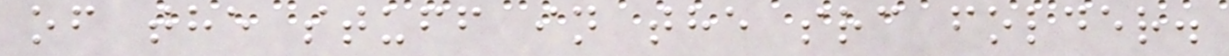of the stuff in the src folder.
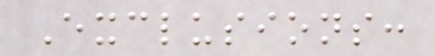Exclusions:
